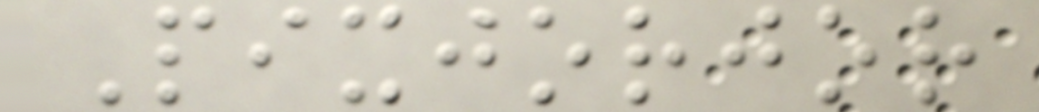Pixjorjor
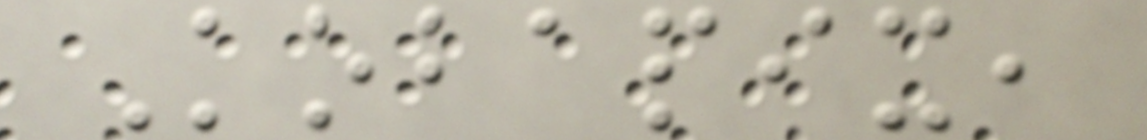Kobapix,
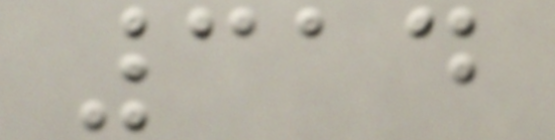314
